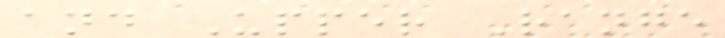and Upper Range
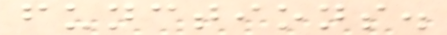functions.
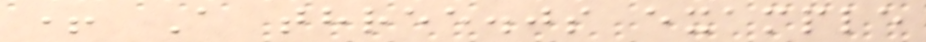+ A three.js example
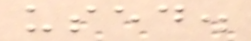used.
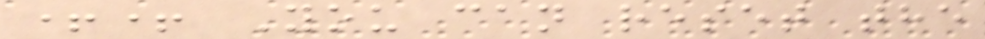++ You can reset the
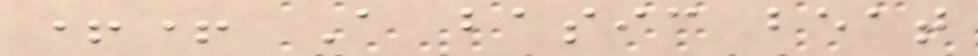++ A basic beat
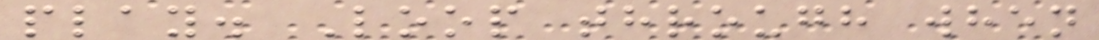play. Loop through when
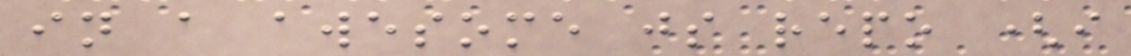in a awesome js repo (i
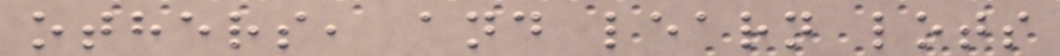others, and learn lots
